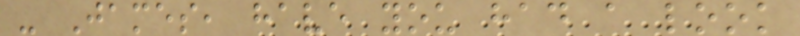- James, have you had a look
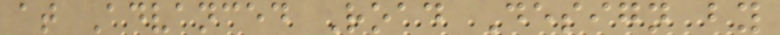at Advanced Road Design by
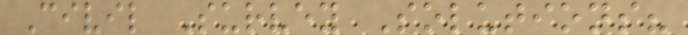Civil Survey Solutions?
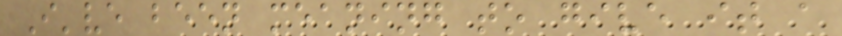I've been meaning to give it a
